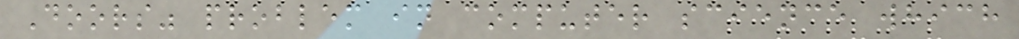Doors" problem in computer science which
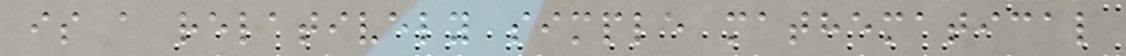is a relatively simple mathematical
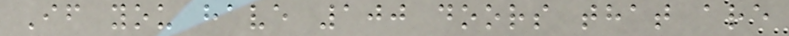If you have 100 doors that are
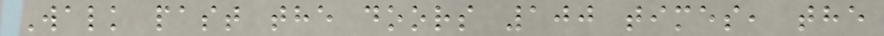Walk past the doors 100 times, the
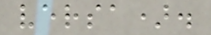versa).
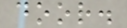door.
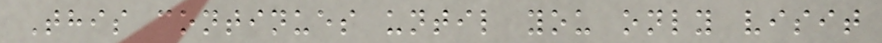This continues until you only visit
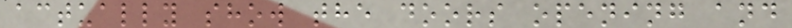actually show the doors opening and
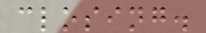closing.
